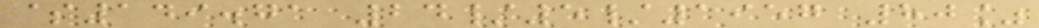$149.71 24/5/1957 80%
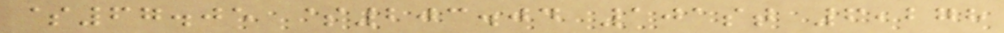$67.05 $203.04 101st 6,278
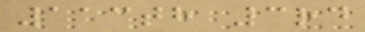113th 3rd
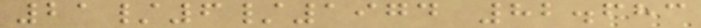21/6/1974 82.683
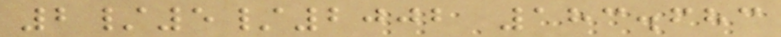2/5/2002 183.683
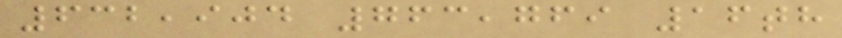632,904 763,769 16th
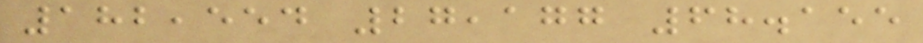182,554 27,177 68.155
